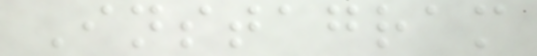Instagram
